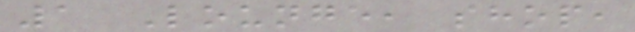1 Lounge, shop,
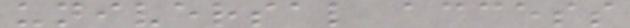universal access
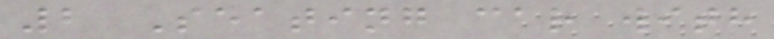2 Seating car with
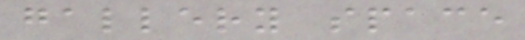gallery space
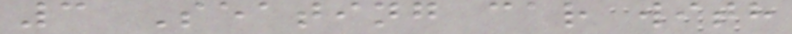3 Seating car with
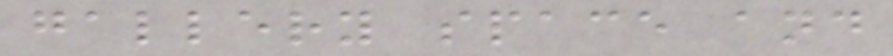gallery space and
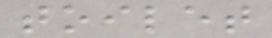toilet
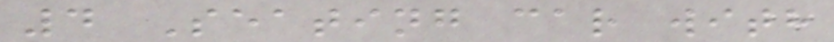4 Seating car with
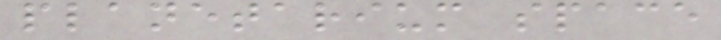planetarium space
